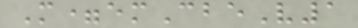M=emCbeV1
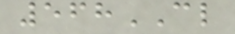568CL
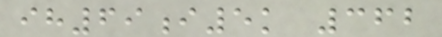ih69i5k 362
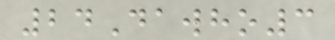24Dawho3
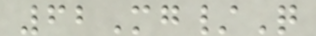62Mg/Q
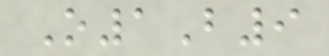O1B9
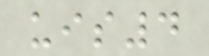uis4
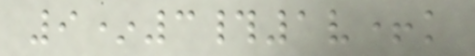9*3#1v+k
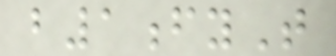b1fyT
